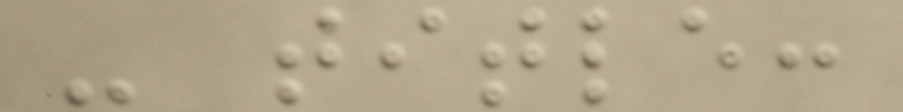- title:
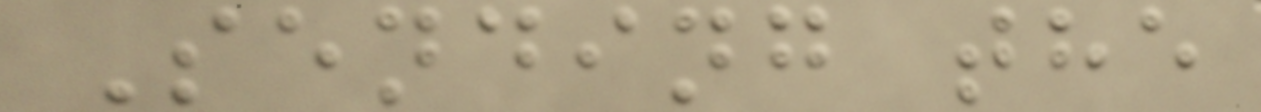Sending the
